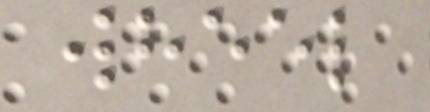wheel
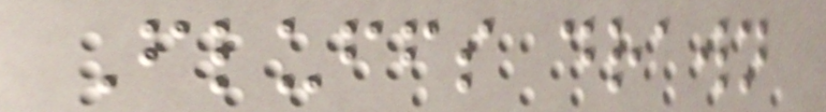Fluffs drawn
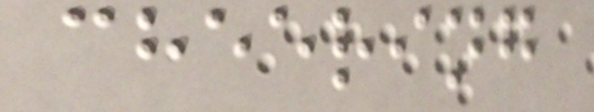cheering
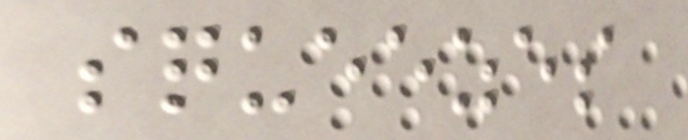squeezes
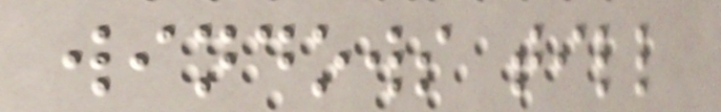windows till
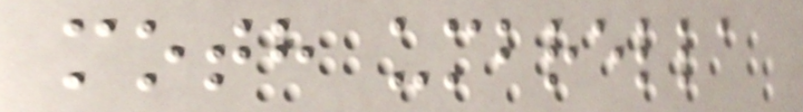moth umbrella
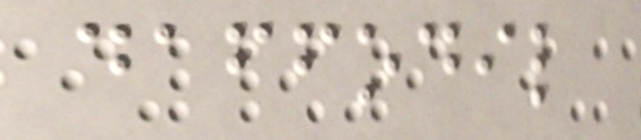daffodil
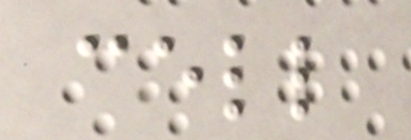cell
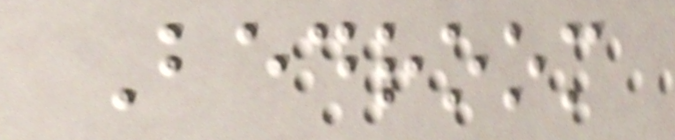Bedroom
